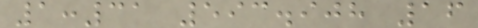1:31 593.908 16
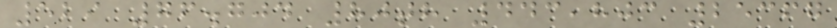529 76.704 80th 443,803 25367
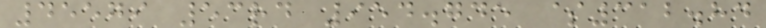45579 53rd 954.745 $312.84
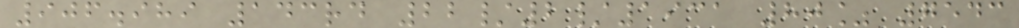906.989 143rd 22/2/1931 80% 7543
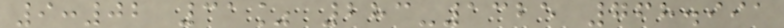9:02 31% 283-1325 768.991
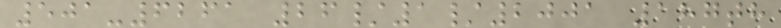501-6261 26/1/2001 187th
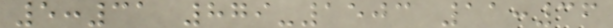5:31 879-1503 11:36
